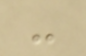-
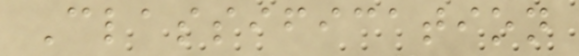Classification
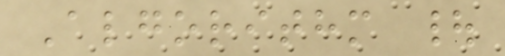Algorithm |
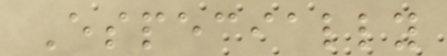Especially
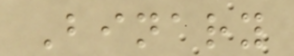Binary
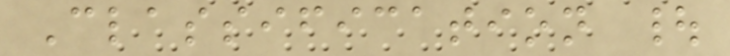Classification |
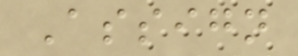Assign
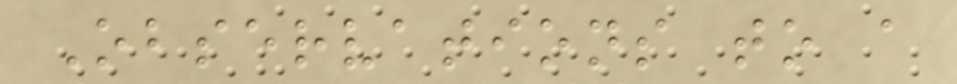Observations to a
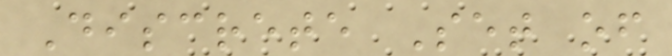Discrete Set of
